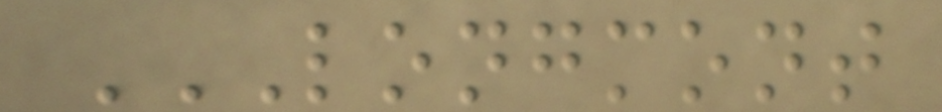LONGMONT
